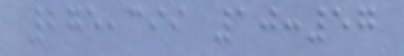275,399 10:57
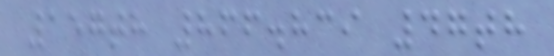157th 866.839 47th
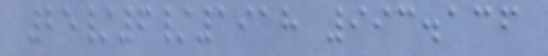25/6/1918 993.136
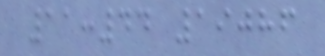11:44 19086
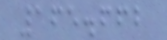165.662
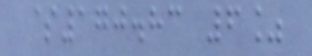$170.83 6%
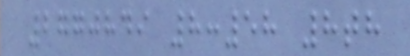2770849 8:58 8th
